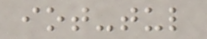iot-tul
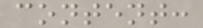content:
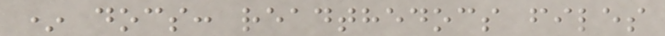* docs: readthedocs files
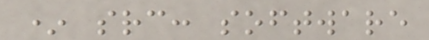* src: software
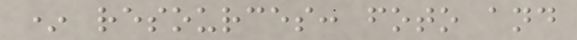* resources: foto and
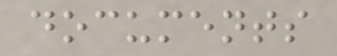documents
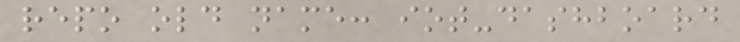repo old name: iot-dashboard
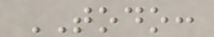TODO:
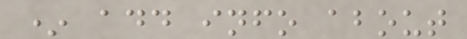* add info about
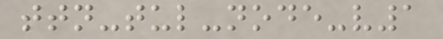ttn-tul-node-v1
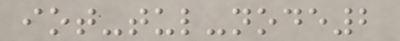iot-tul-node2
